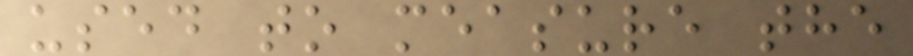used to measure the
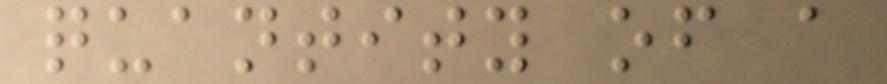quantity of a
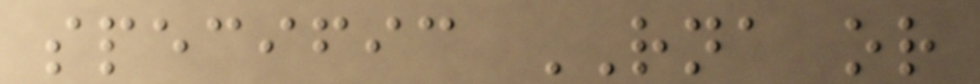specific RNA or
